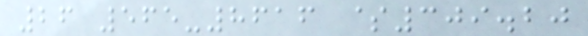26 565-8616 $309.20
